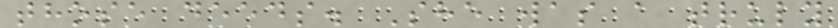those deeds. She was a truly
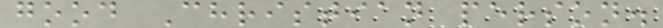good Christian person.
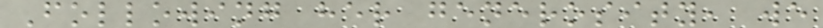Following her generosity, we
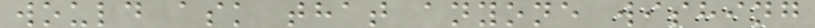would ask that anyone wishing
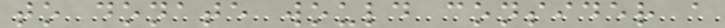to donate would consider a
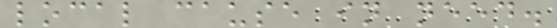local cause in need.
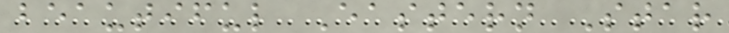beautiful Eastern Star
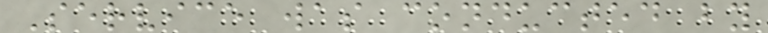Service was conducted by
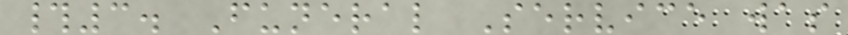#3. Funeral Service was
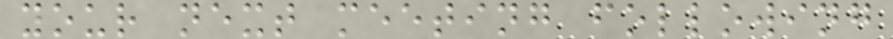your next meeting following
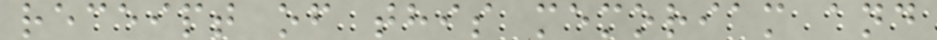receipt of this memoriam and
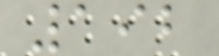192
